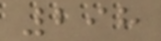298
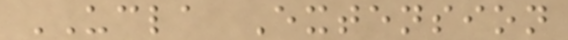UCLA Extension
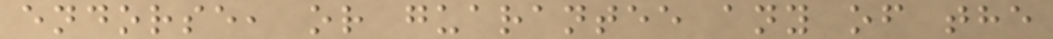endorse, or guarantee any of the
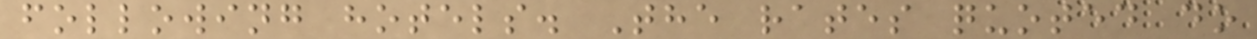following hotels. The rates quoted do
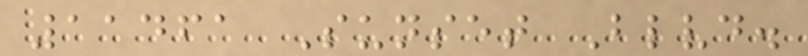11461 Sunset Blvd.
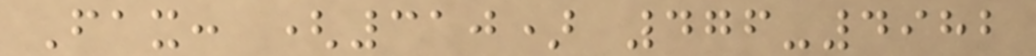Fax: (310) 476-4982
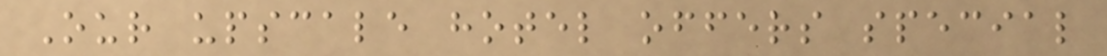Our upscale hotel offers special
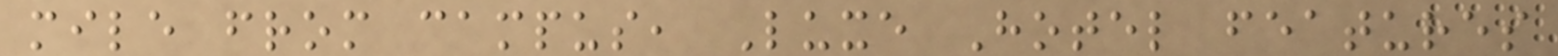mile from campus, Luxe Hotel features
